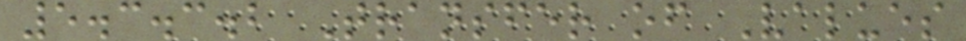5.3.3.2 Transfer of Values
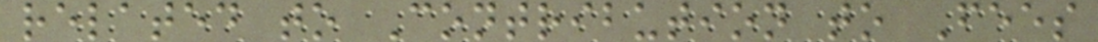related to Contribution to Fees
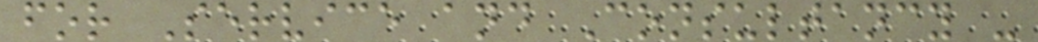for Service and Consultancy -
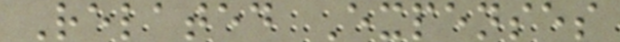Related Expenses
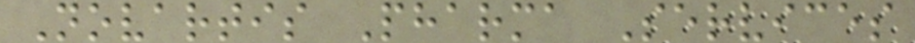Novartis Pharma Services
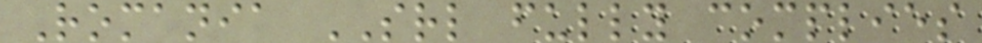Romania SRL fully complies
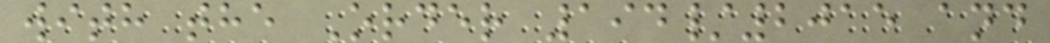with the Order 194/2015 and
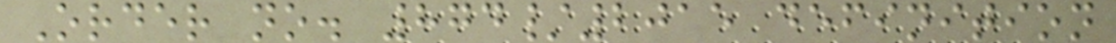Order no. 874/2015 definition
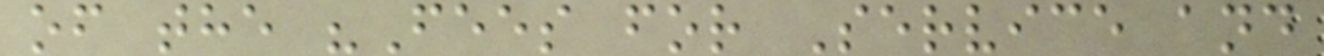of the "Fees for Service and
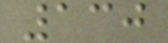130
